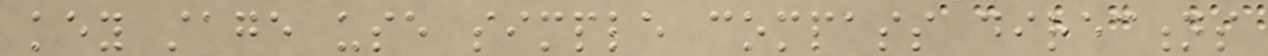key stage use simple compass directions
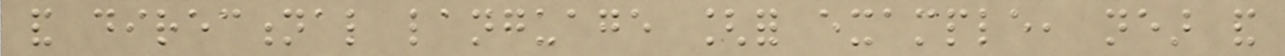and directional language [for example, near and
